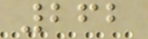262
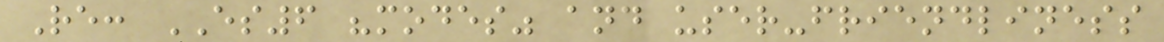Re: ES6 "modes" and user-friendliness
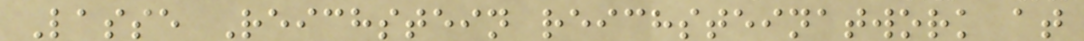Lasse Reichstein reichsteinatwork at
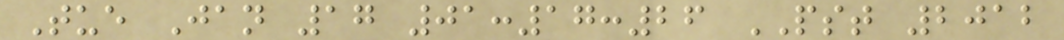Tue Jan 17 01:17:26 PST 2012
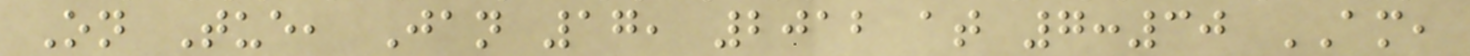On Tue, Jan 17, 2012 at 7:30 AM,
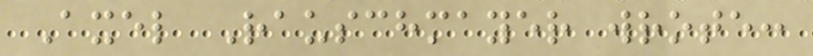Axel Rauschmayer wrote:
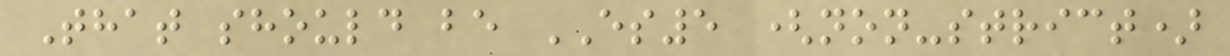That should be ES5 (non-strict)
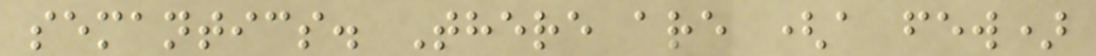semantics. There are (a few)
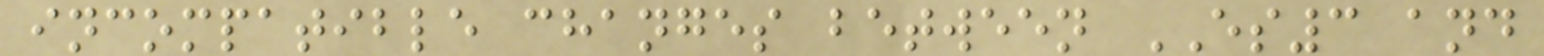incompatible changes between ES3 and
